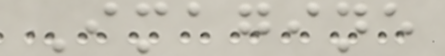Imagine
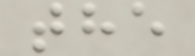the
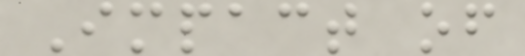Impact of
